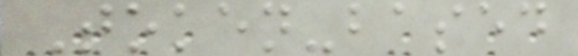Token-based
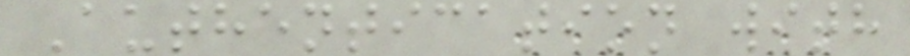Authentication with
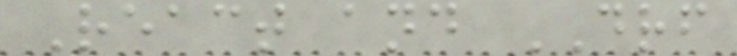React and DRF
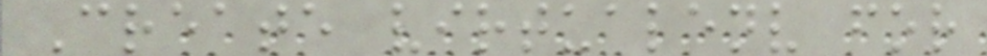Create virtualenv for
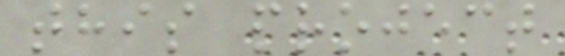this project
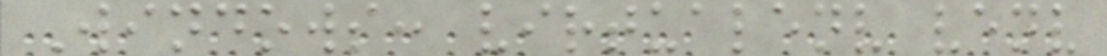Windows: virtualenv venv
